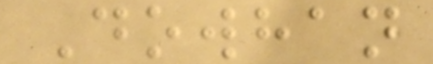Dowhan
